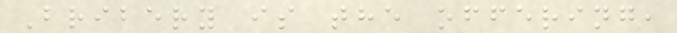Bribery is the offering,
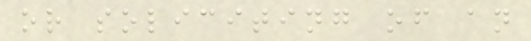or soliciting of an
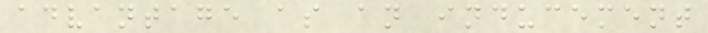advantage as an inducement
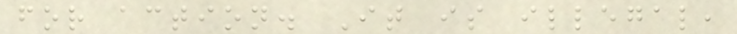for action. It is illegal,
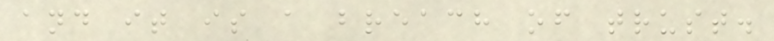and it is a breach of trust.
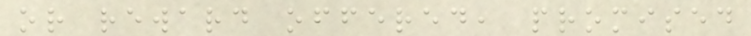or reward offered, promised
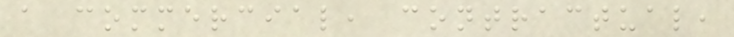a commercial, contractual,
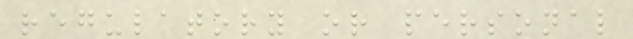regulatory or personal
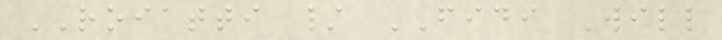ROIATTI / FIDI Will
